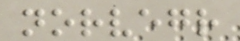norvegr
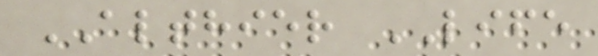ALTHIER LIFE
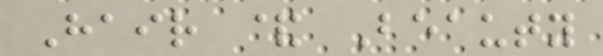Hair & Beauty
